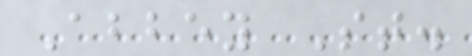Abbey St.
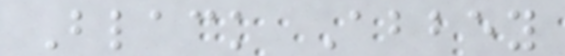Black Abbey
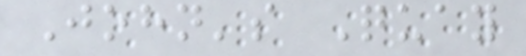John's Quay
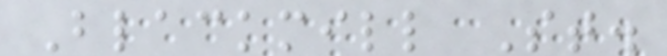Blackmill St.
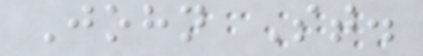John St.
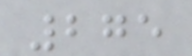275
